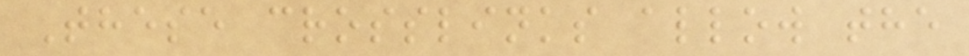These crosslinks allow the
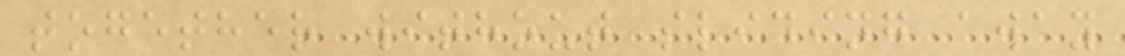together without sliding away
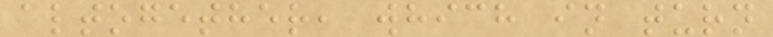altogether, which in turn
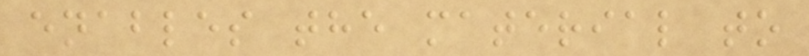enables the material to
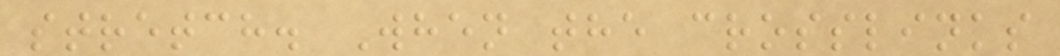stretch. When the crosslinks
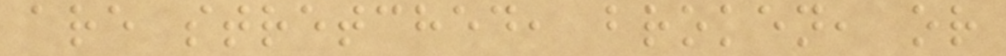are stretched, broken, or
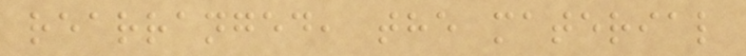rearranged, the material
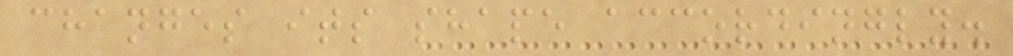changes its shape accordingly.
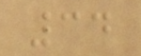34
